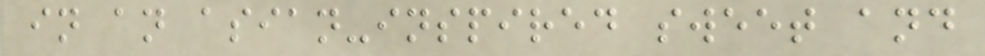in an asian-inspired sweet and
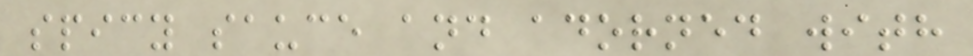spicy sauce and adorned with
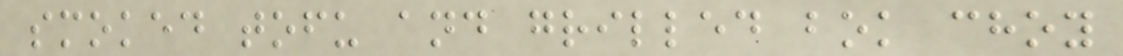smoked tofu and grilled bok choy
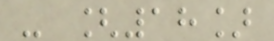- [18]
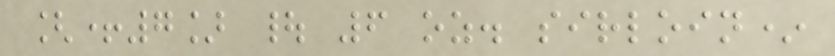[+7] | 6 oz. sirloin*
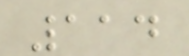114
